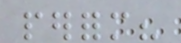perform?
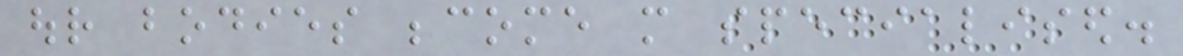our bodies become more specialised.
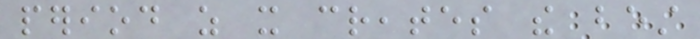period as it creates the best
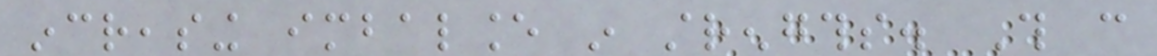increasing imbalance in strengths. This can
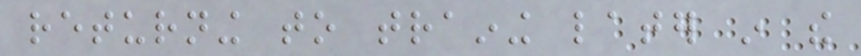returning to training later in the
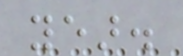year.
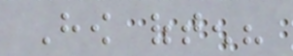How often?
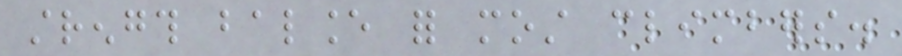strength balance for most climbers.
